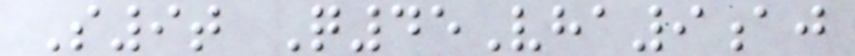S9t Q45Vha9aj
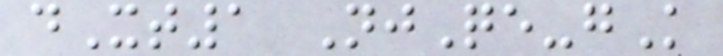dXt1 NjQe-gK
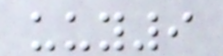uuy9
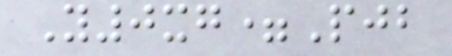Y0xg=Pjb
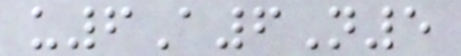u6A6N5
